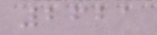2621
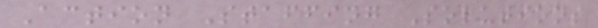Action Staffing Solutions
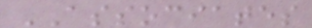ASSOCIATES
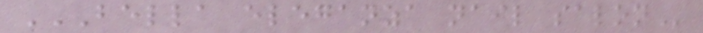BELLA ELEGANZA NAIL SALON
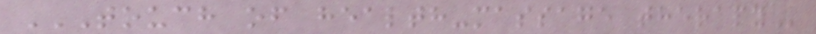TOUCH OF HEALTH-MASSAGE THERAPY
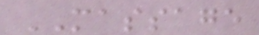MASSAGE
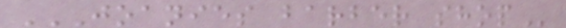JOANIES BARBER SHOP
